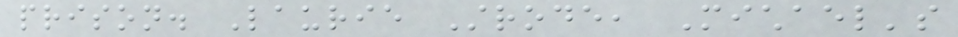prison. Laurie Strode, Michael's
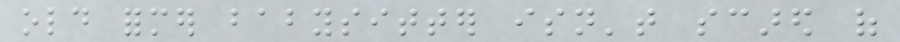old former babysitter isn't scared of
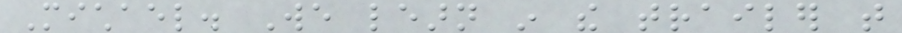Michael. We learn in the trailer that
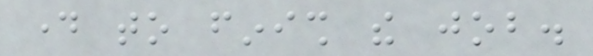day to finish the job.
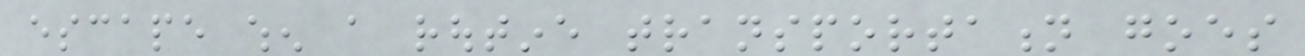escape when a routine transportation goes
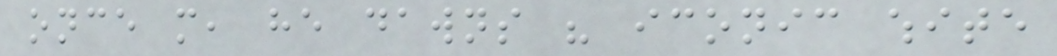once more, he dawns his iconic white
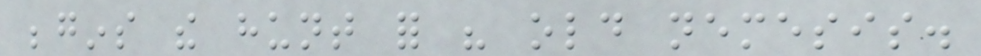begins the hunt for his old nemesis.
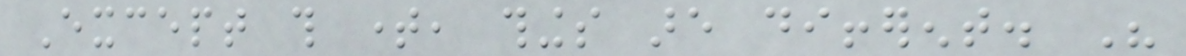Except this time, things are different. His
